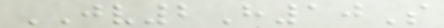JV2H10S
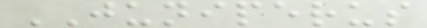JUNIPERUS
